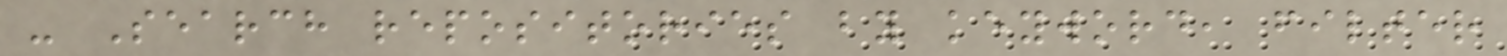- Search repositories by keyword, filter
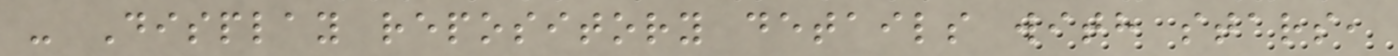- Display repository details with stars,
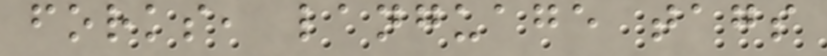forks, language tags
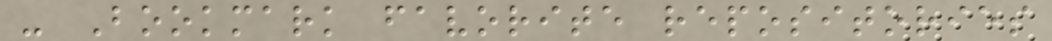- Bookmark favorite repositories
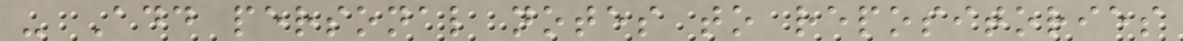- Add personal notes to repositories
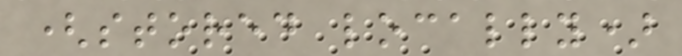(stored locally)
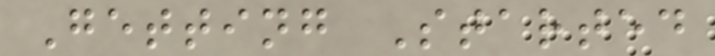Getting Started
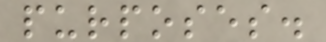purposes.
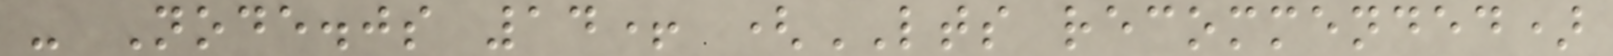- Node.js 14+ (LTS recommended)
